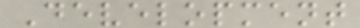Development
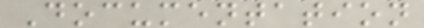Documentation
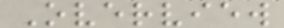Overview
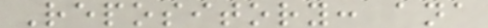Repository: ana
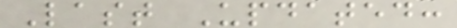Last Updated:
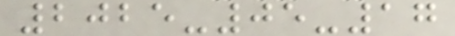2025-05-17
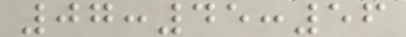07:45:56
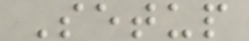Setup
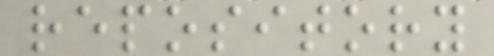repository
